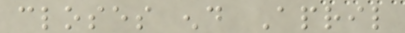closes end April
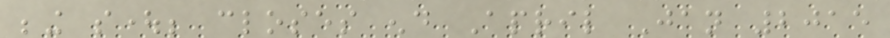being sought; closes end April Jan 2015
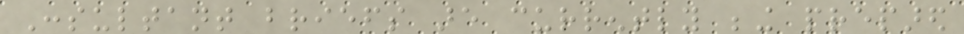Consultant briefs are currently being prepared
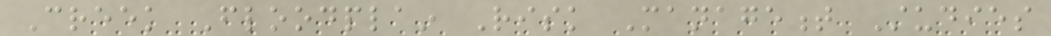Creek Floodplain Risk Management Studies
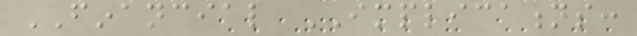FINANCIAL IMPLICATIONS:
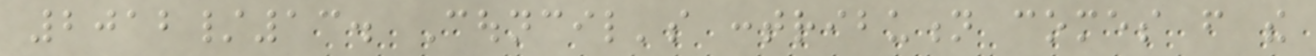2012/13. Council's contribution comes from the
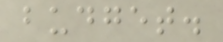budget.
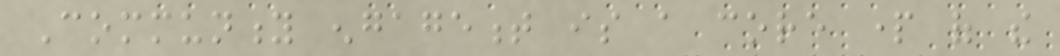Community engagement is a core part of the
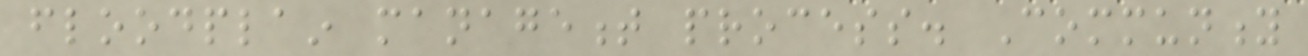floodplain management process. Community
